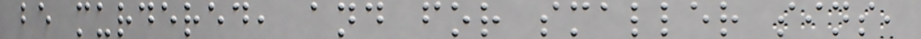be murdered, and for smaller sins,
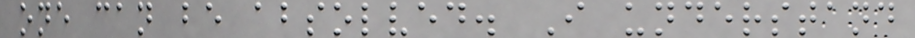one can be absolved. I understand
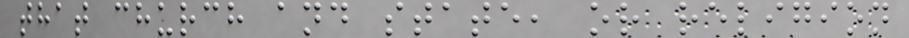that church and state, or religion
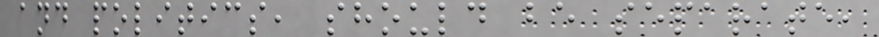and politics, should be separate,
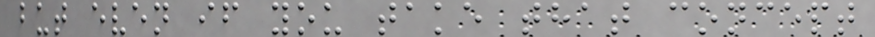but even if you take that concept
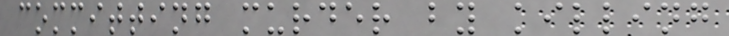committing murder by killing
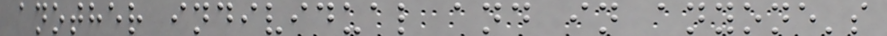another individual and in anyone's
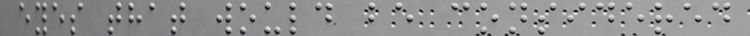eyes that would be considered
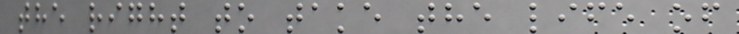the right to take the life of
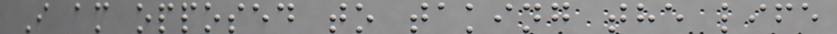I am opposed to taking the life
